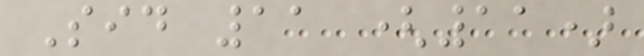Sid 11 (11)
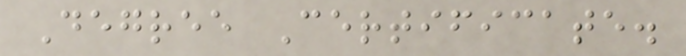Degree Certificate.
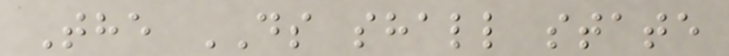The DS shall state
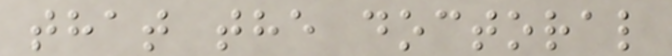that the doctoral
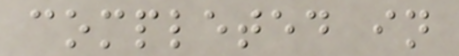completed in
